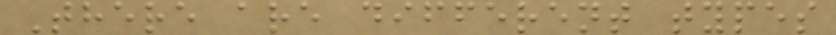There are different types
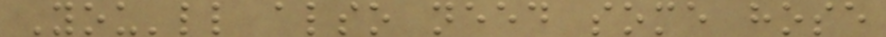You'll also need some hose
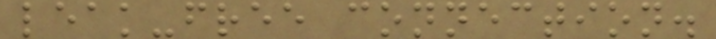leak-free connection.
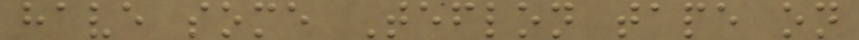have some Teflon tape on
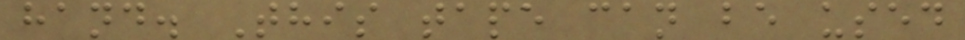hand. This tape can be used
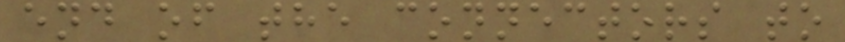end of the connectors to
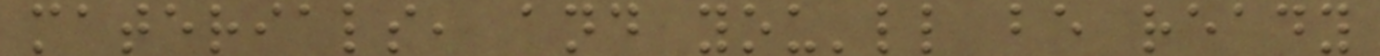materials, and you'll be ready
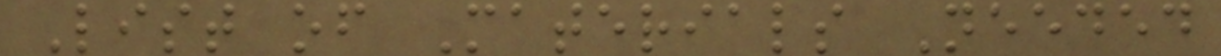List of Materials Needed
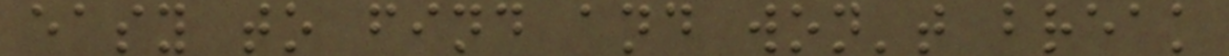easy to find and won't break
